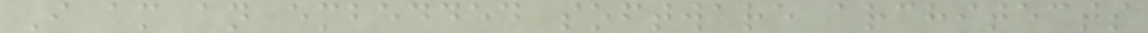I am an embedded software architects
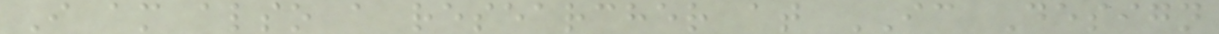I am also a researcher at IC Design
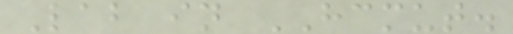Lab in HCMUT.
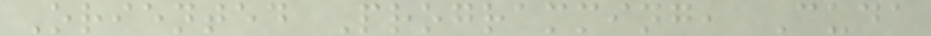Oriented Programming, Cuda
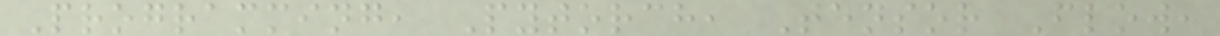Programming, Pytorch, Tensor Flow,
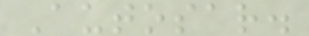Autosar.
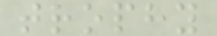trophy
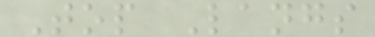Top Langs
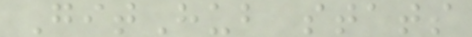GitHub stats
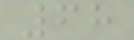68
